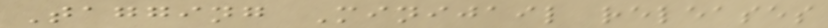Tagging Minijail releases
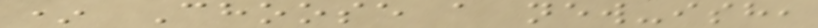* Choose a new-ish,
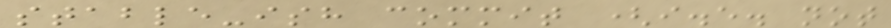stable-ish commit (i.e. not
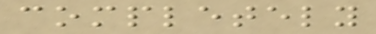completely
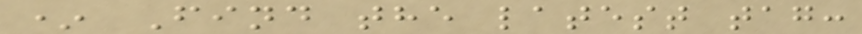* Find the latest tag:
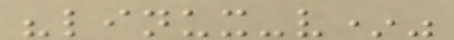"linux-v*"
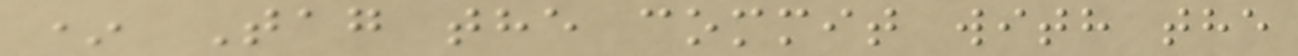* Tag the commit with the
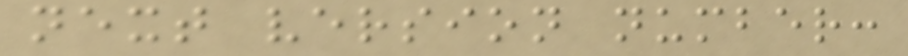next version number:
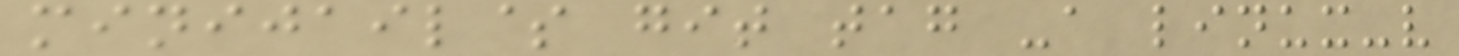minijail$ git tag -a linux-v
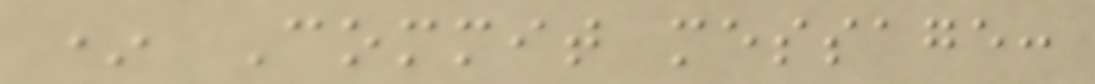* Commit message:
